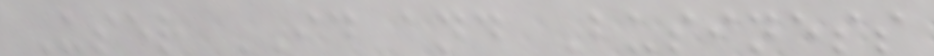User ID and Business
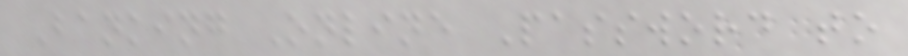Banking Online Password to
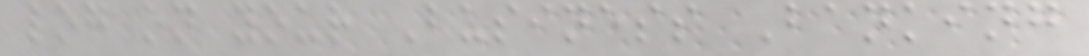log on your Business Banking
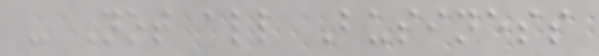- Not all Business
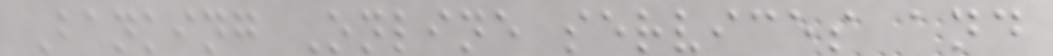Banking Online services and
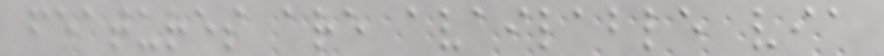features are available via
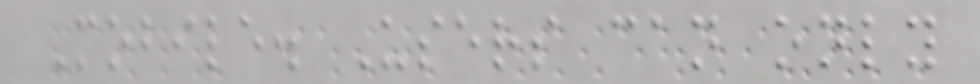Mobile. Users can only
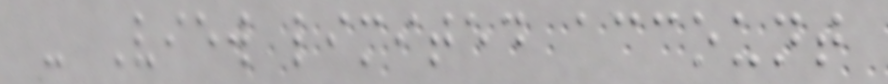- View limited account
